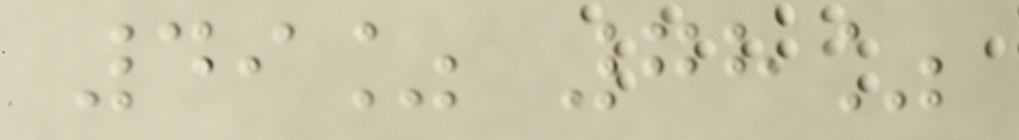49% 78%
